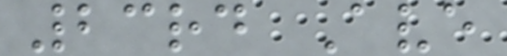23rd Ave
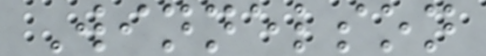Winnelson
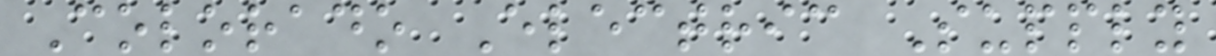Colorado Electric Supply
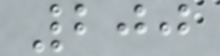200
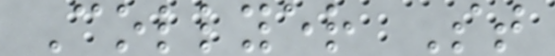Collyer St
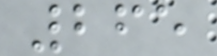265
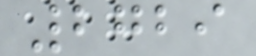2729
